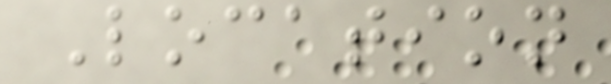Location
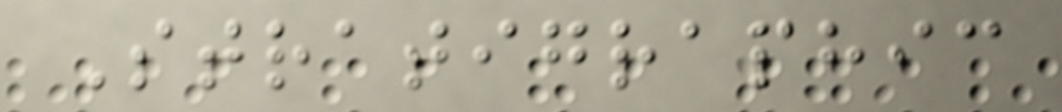Stratigraphic
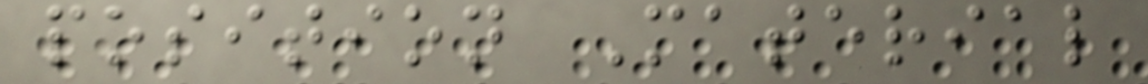position Material
